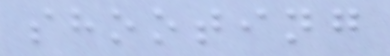shooting
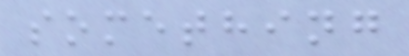something
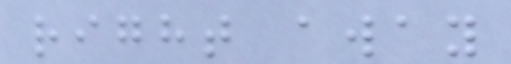right away
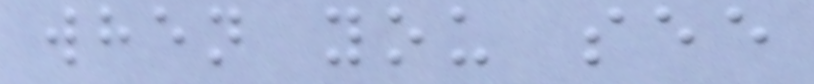when you see
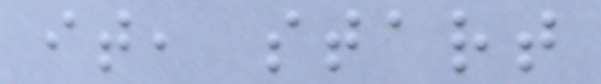it, start
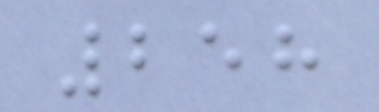258
